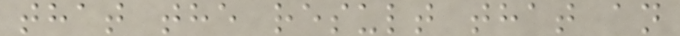that the result that an
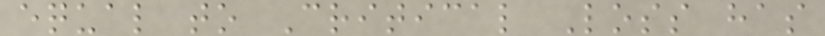equal to Critical Loss has
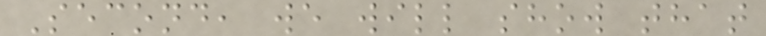Second, we will show that
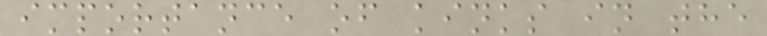importance of kinks in the
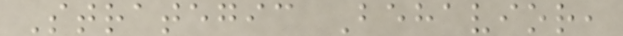Strategic Behavior,
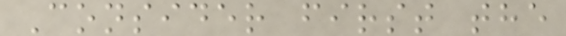Consider first the
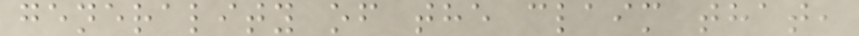generality of the claim that,
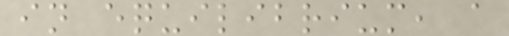in equilibrium, a
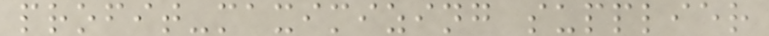profit-maximizing supplier
